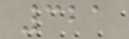321
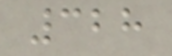328
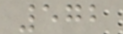572
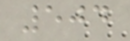504
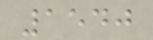1540
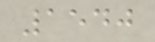1540
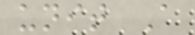unit A
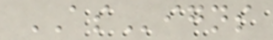ASigns
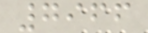7966
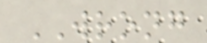WRONG
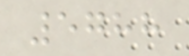5788
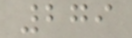279
